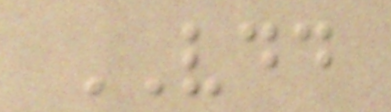VDD
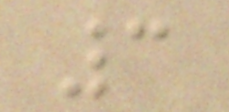3
